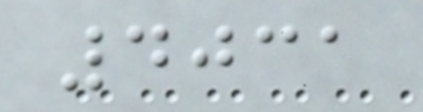4031
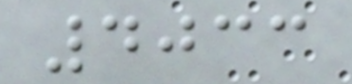4033
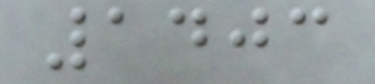1403
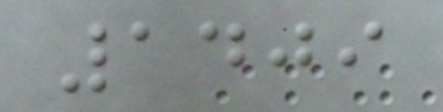1409
